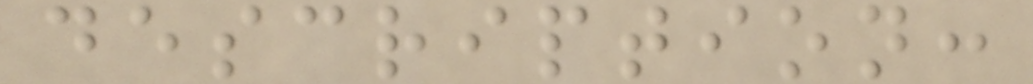description:
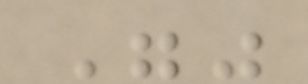""
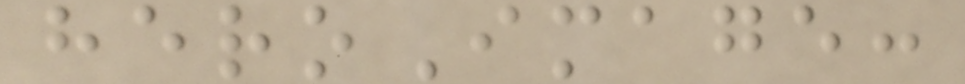heroImage:
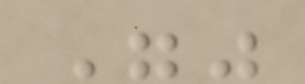""
